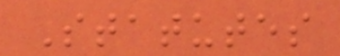Statutes
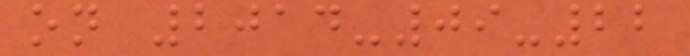on 2014-09-22
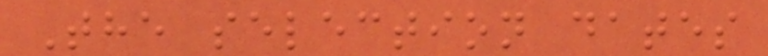The selection dates
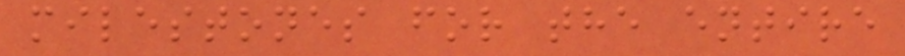milestones for the entire
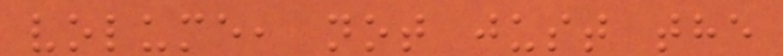volume, not just the
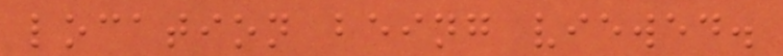location being viewed.
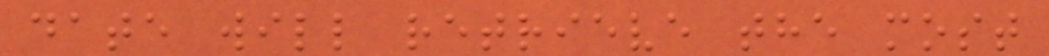date will retrieve the most
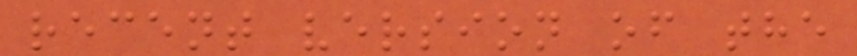recent version of the
